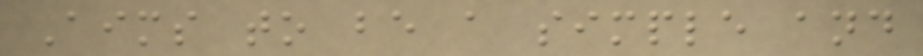Aims to be a simple and
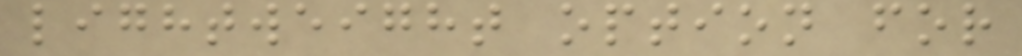lightweight option for
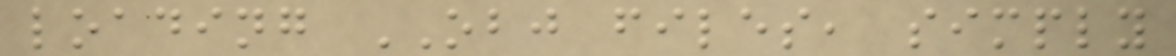loading OBJ files, simply
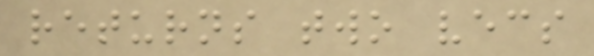returns two vecs
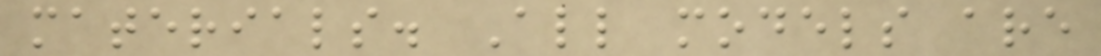materials. All models are
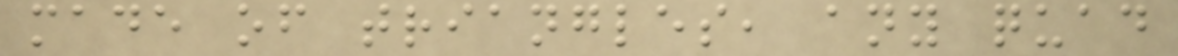made of triangles, any quad
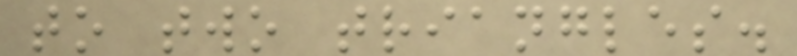to two triangles.
